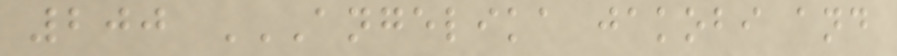200 ANGELIKA JAKOBI AND
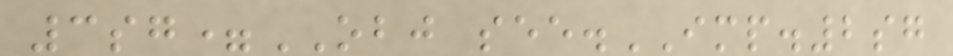3sg=OBJ see.IMP.2sg
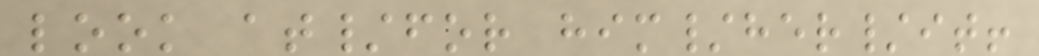look at/for him/her/it!
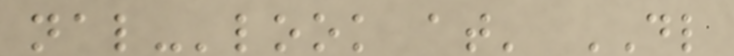nal-'look at' DL
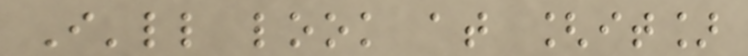I'll look at [it]
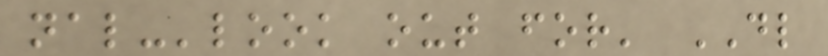nal-'look out for' DL
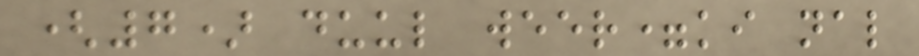(7) duul weer=ki nal
